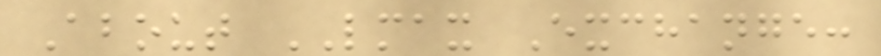About LMAX Exchange:
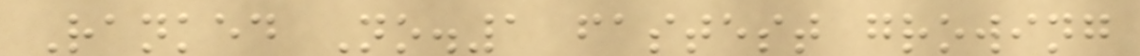Ranked No.1 fastest growing
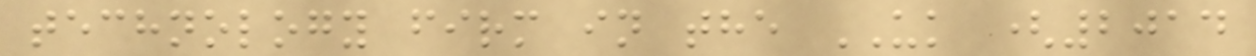technology firm in the UK (2014
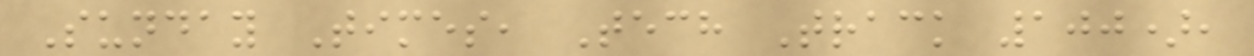Sunday Times, Tech Track 100),
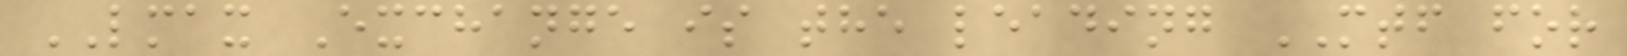LMAX Exchange is the leading MTF for
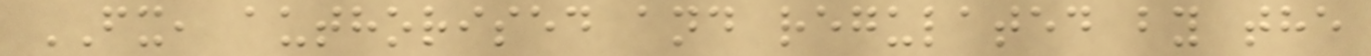FX, authorised and regulated by the
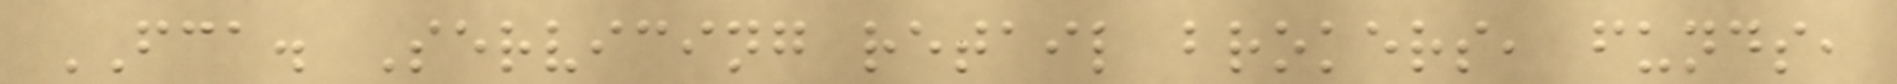FCA. Servicing retail brokers, funds,
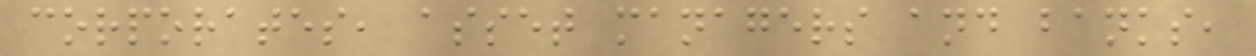corporates, asset managers and banks,
